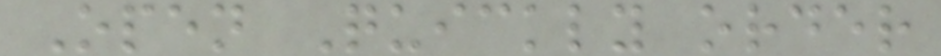Open Quickly order
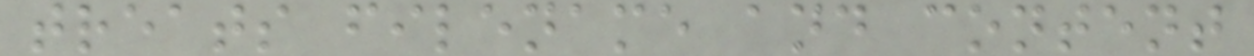treats filename and content
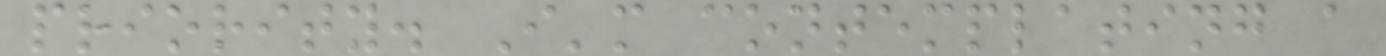priority. I'm contemplating a
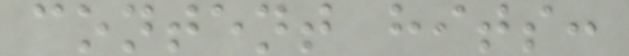content hits:
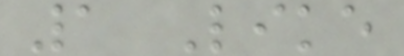1 Like
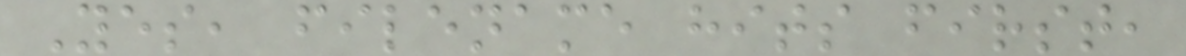Yes, filename hits first,
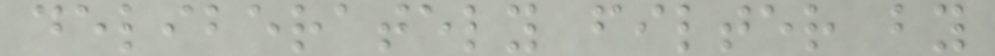deliberately filter by
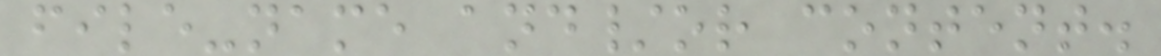file-name and/or content.
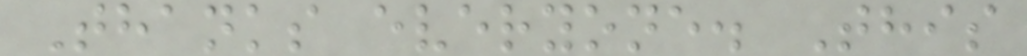Thanks everyone. This
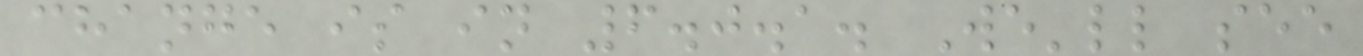change is in 6.0.1. We'll see
